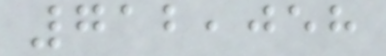712,058
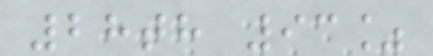28th 93%
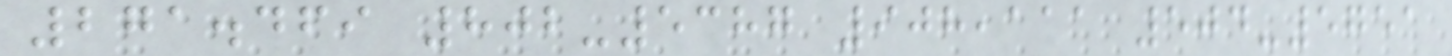271.469 802-5387 908,111 504-5751
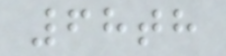68th
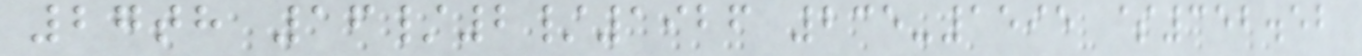27th 16/2/1926 235-1595 $352.52
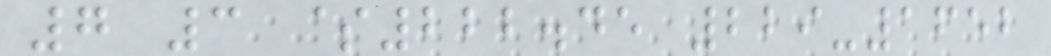7 3 $222.45 229-1652
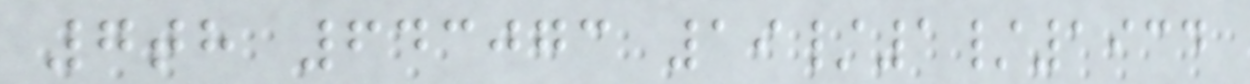7th 643073 19/1/1934
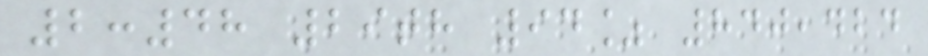2:48 29th 94% 840,424
